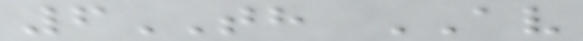6TH AV
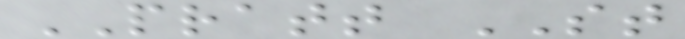PRATT ST
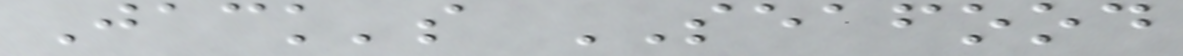Jack's SEAFOOD
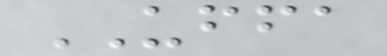UFFA
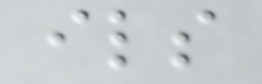ils
